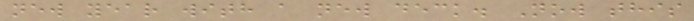new year with a new deck. Now this
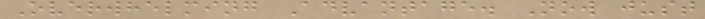Overwhelming Advantage. Now just
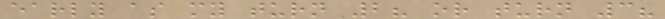early as my turn 2? or turn 3?
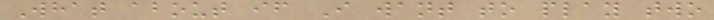What about if I want to play two
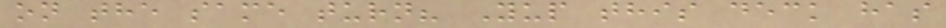on the same turn? Yup this deck has
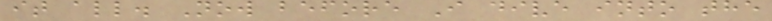it all. Now before I dive into the
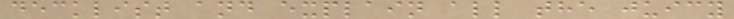decklist and explain all the juicy
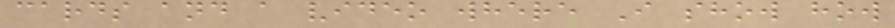cards and a video where I show how
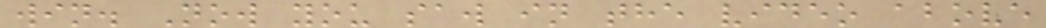win. Now you saw in the video above
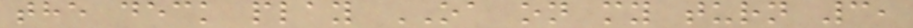the deck play OA on my turn 3,
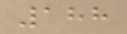188
